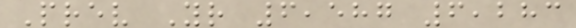Prev Yr 6,587 6,283
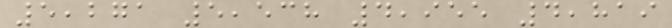5,271 5,538 4,955 4,819
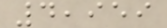4,959
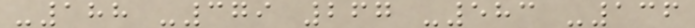-188 -379 267 -583 -136
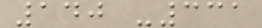140 -331
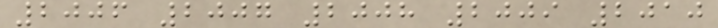2006 2007 2008 2009 2010
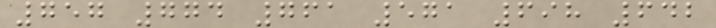757 774 761 571 698 642
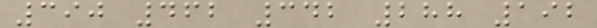390 462 342 288 192
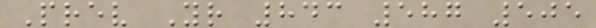Prev Yr 843 587 505
